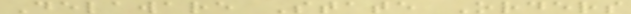Delaware State Orders
